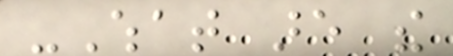-What are the
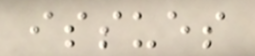issues
